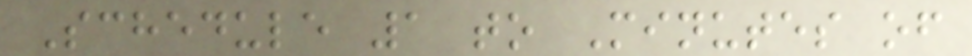Schedule 1 to Minutes of
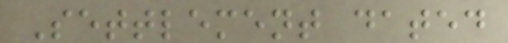Settlement dated
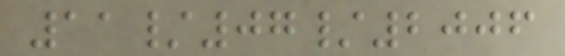11/07/2006
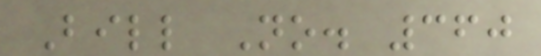Bill No. 360
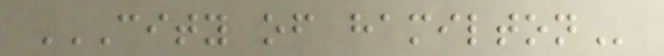CITY OF HAMILTON
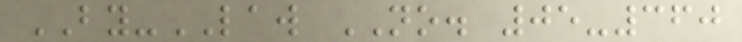BY-LAW NO. 05-360
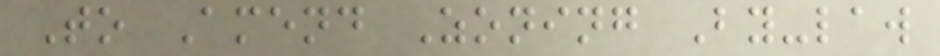To Amend Zoning By-law
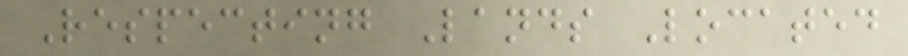Respecting Lands Located
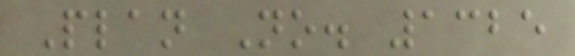Plan No. 1325
